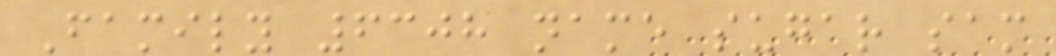Family 6308 name sugar sam
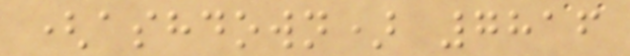(ashdown) 7816
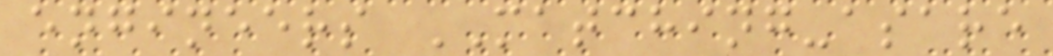engineers MATCHING-asare
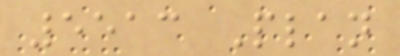5513 Plan
